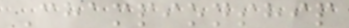Championship
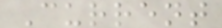Current
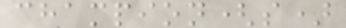champion(s)
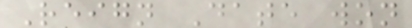Reign Date won
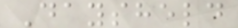Daysheld
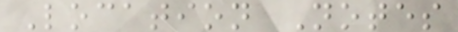Location Notes
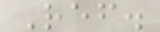Ref.
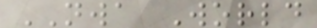NWA World
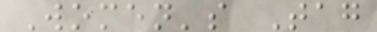Women's Tag
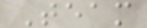Team
